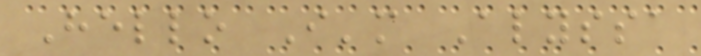Hello I'm Alyssa
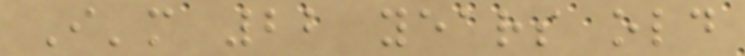I'm 22 years old
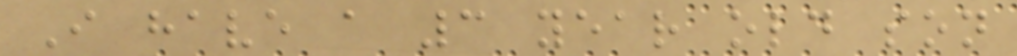I have a 3 year old son
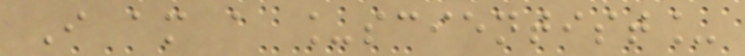I am a _scientist_
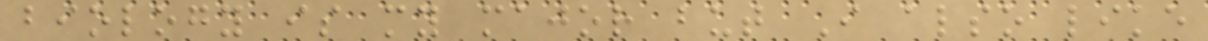biology is my major but I also like
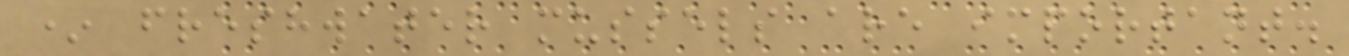* freshwater mussels are important.
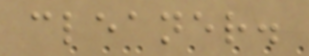cleaner.
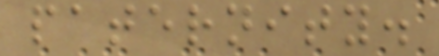paternity.
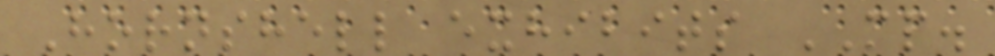Hornshell exhibits MP.
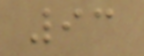93
